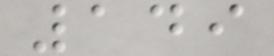149
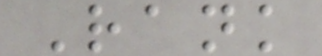Rank
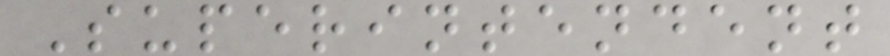Superintendent
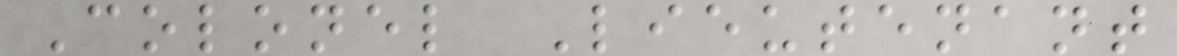Colonel Lieutenant
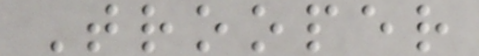Trooper
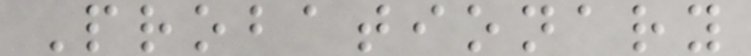Probationary
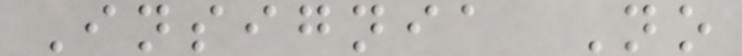Insignia No
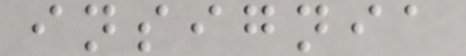insignia
